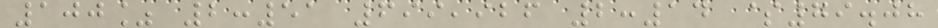100% 2:51 699,926 2:14 $79.08
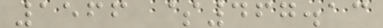1566 $467.13
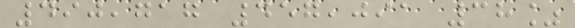490,717 457,091 38%
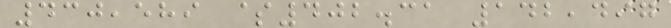430,589 $402.31 142,497
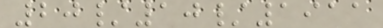20/10/1911
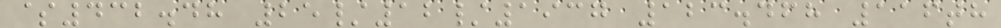$432.48 25/12/1937 123.468 116th
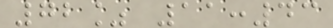72% 11:43
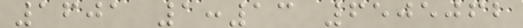1601 1:13 6505062
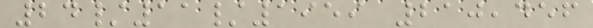24/11/1959 210,456
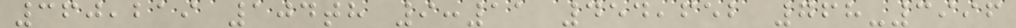360,219 104th 9:11 454,652 768-3996
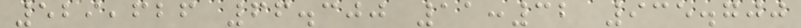529,626 66.300 11:32 935.700
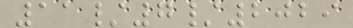11/7/2029
